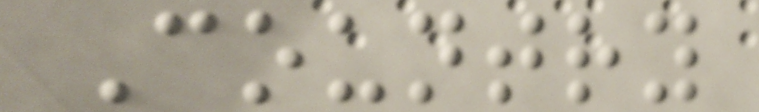Country
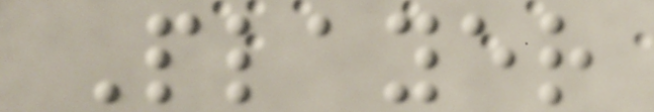Player
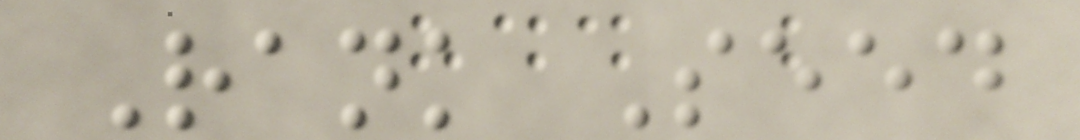Rank Seed
